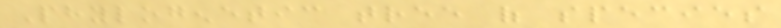Phylogenetic tree of species
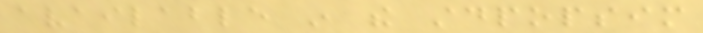available in the stdpopsim
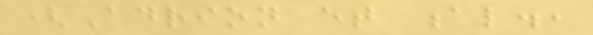(Adrion et al.,
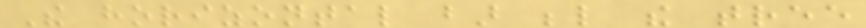The horizontal bar below the tree
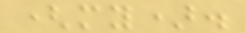(my).
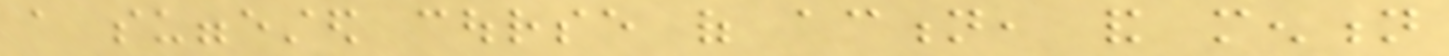a suggested course of action, and mention
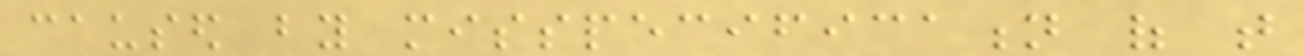caused by misspecification of that
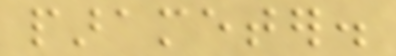parameter.
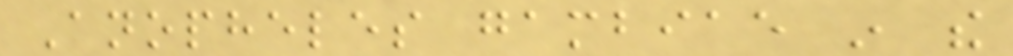Anopheles gambiae in the
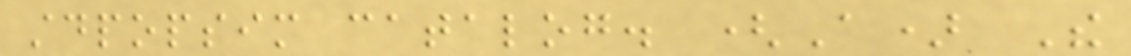stdpopsim catalog. (A) The
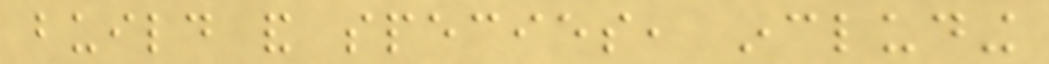build and species, including
